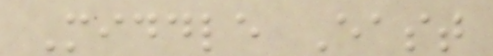Middle East
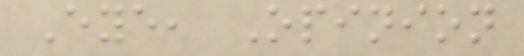Eye, Opinion
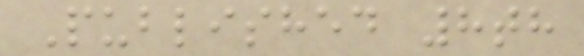Published 8th
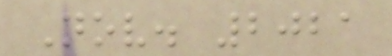Nov. 2021
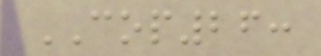COP26:
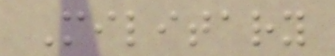Military
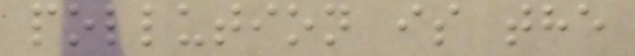pollution is the
